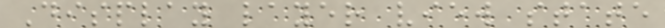Display layer view state
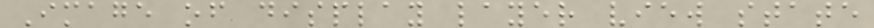Image of display layer view state
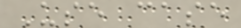Use case
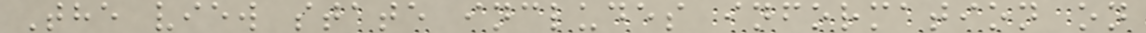The view state includes information on
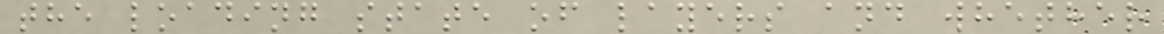the loading state of layers and whether
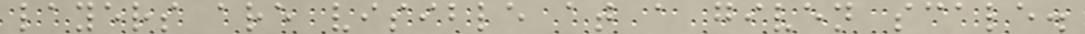layers are visible at a given scale.
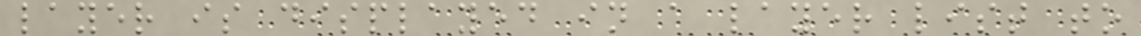layer is displayed in a layer list to
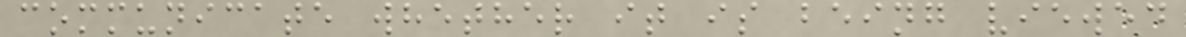communicate whether it is being viewed
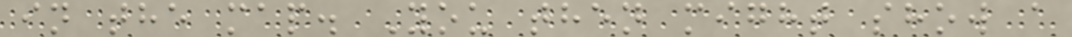in the map. You then might show a
